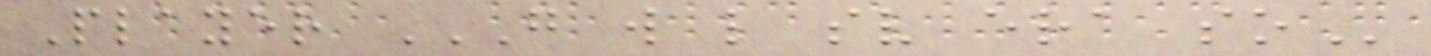Player G W L SV ERA SO
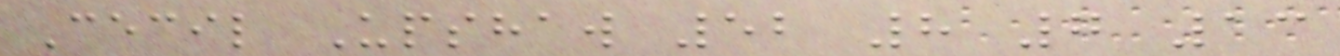Cecil Upshaw 52 8 7 13
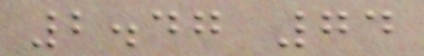2.47 74
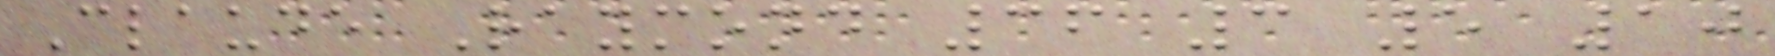Claude Raymond 36 3 5 10
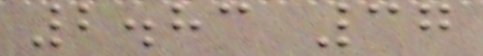2.83 37
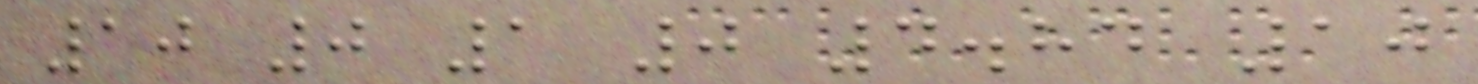10 0 1 0 4.84 10
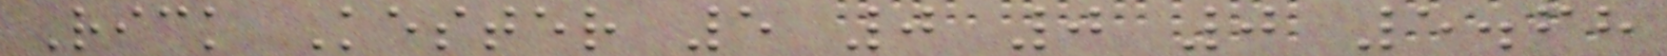Rick Kester 5 0 0 0 5.68
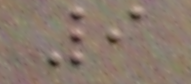9
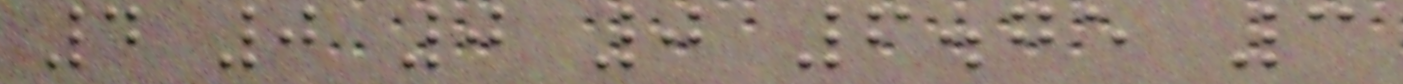4 0 0 0 6.75 3
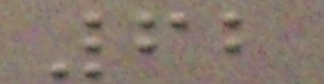62
